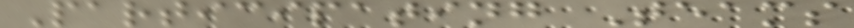Participating Teams
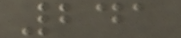241
